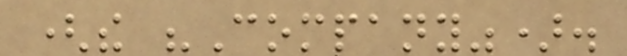(the "Company").
